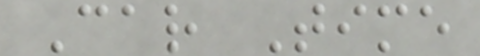Car Time
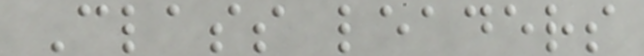Class leaders
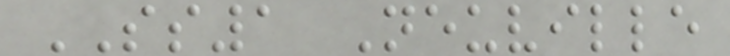SS1 Neuville
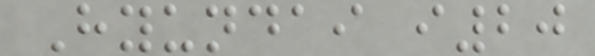Hyundai i20
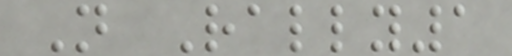N Rally1
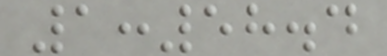1:58.4
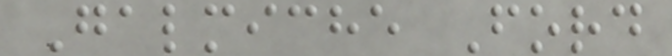Galmiche Ford
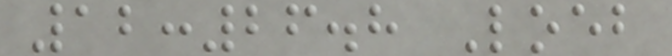12:26.8 Loeb
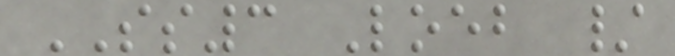SS3 Loeb /
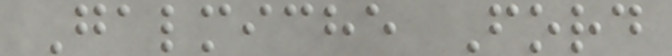Galmiche Ford
